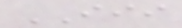III
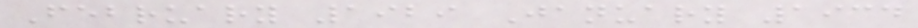February 1929 January 1934
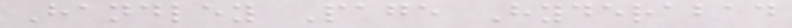Handley Page Hyderabad
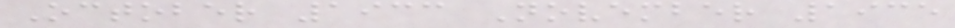October 1933 November 1935
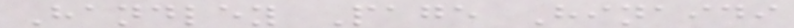Handley Page Hinaidi
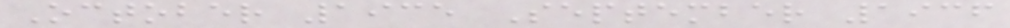October 1935 September 1936
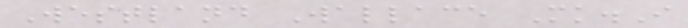Westland Wallace Mk.I
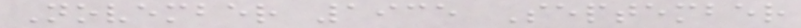November 1935 September
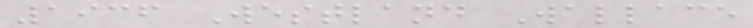1936 Westland Wallace
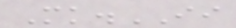Mk.II
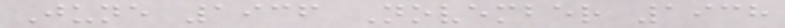June 1936 November 1938
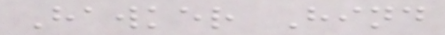Hawker Hind
